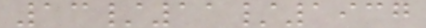13/11/1937
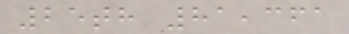25th 81,361
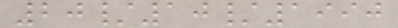20/10/1990
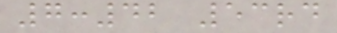7:42 53rd
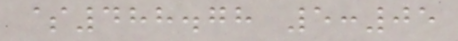$488.78 5:05
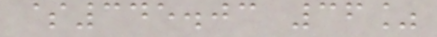$345.03 36%
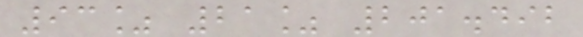93% 21% 201.492
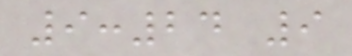9:24 9
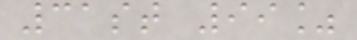31st 99%
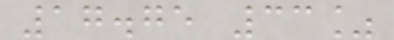17.75 33%
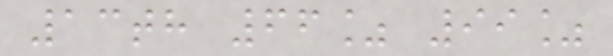13th 66% 99%
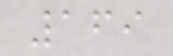169
